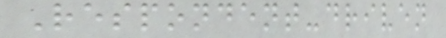Respondent-driven
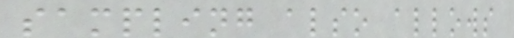sampling also allows
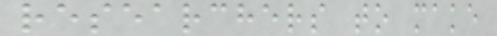researchers to make
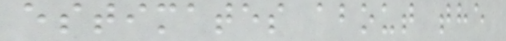estimates about the
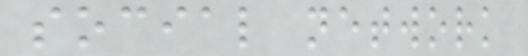social network
